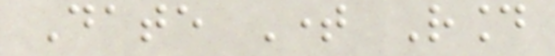Date Time Round
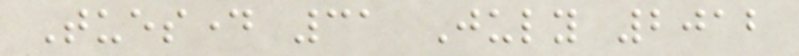Tuesday 31 July 2012
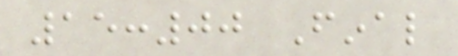15:00 Final
